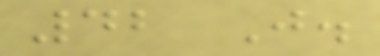42 J.
